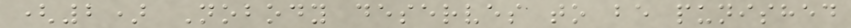(2) Nobody deserves to be punished
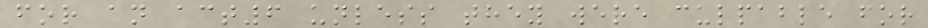for an act6 unless they were culpable for
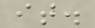it.
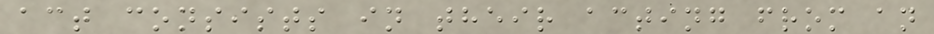act consists in their acting from an
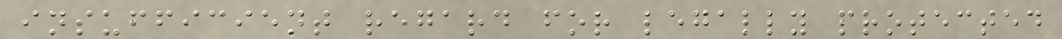insufficient regard for legally protected
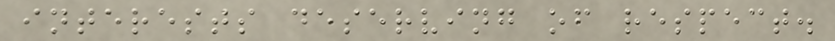interests deserving of respect.
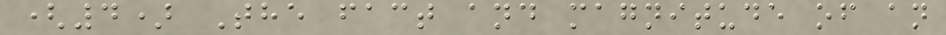(4) The fact and magnitude of an
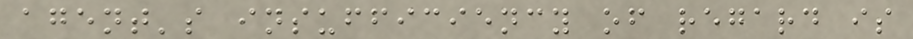agent's insufficiency of regard is
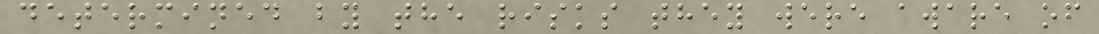determined by the risks they were aware of
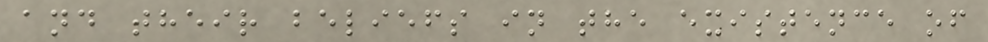and their beliefs in the existence of
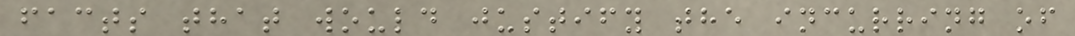facts that would justify the incurring of
